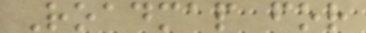Roadmap for
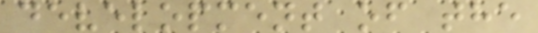development of the
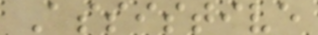Assistive
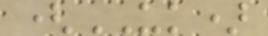(UK)
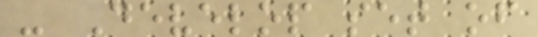- Develop set of
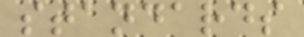standards
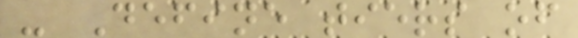- Define tiers of
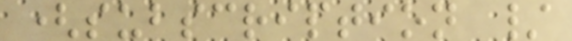(subscription /
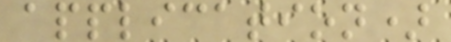application)
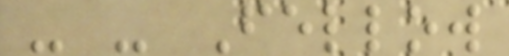- - Fellow
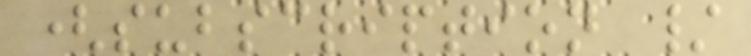(subscription /
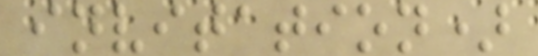invitation)
